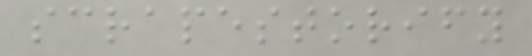scrapestorify
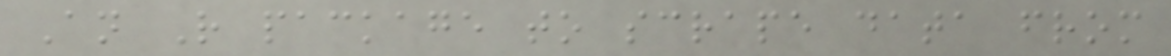An R package to scrape data from
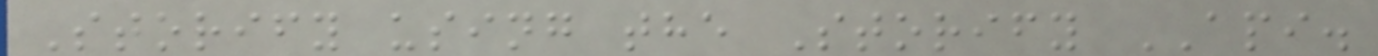Storify using the Storify API.
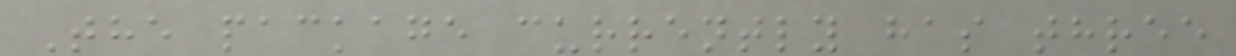The package currently has three
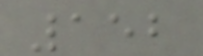152
